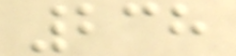238
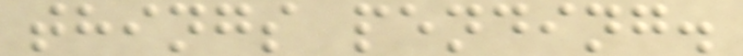things pending.
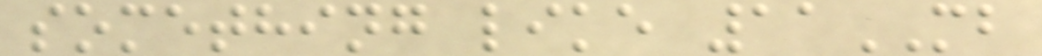something like 11MB
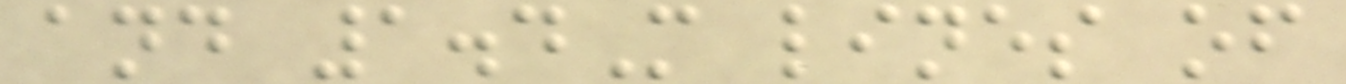and 1.4M lines of
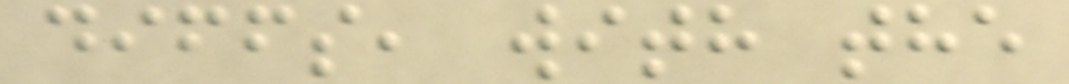diffs, with the
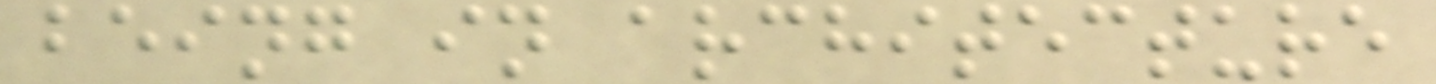being in architecture
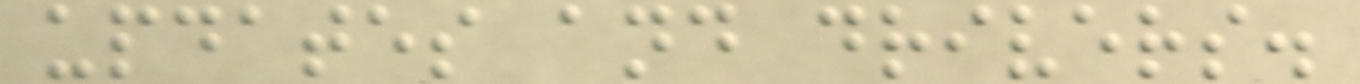updates and drivers.
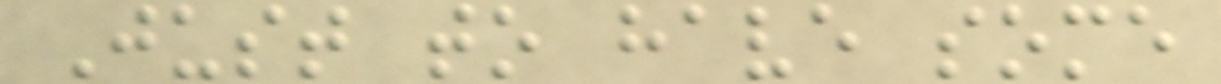Just to have some
